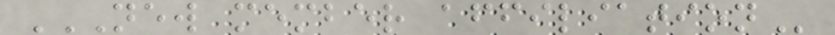NEW MEMBER AFFILIATION
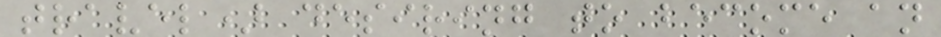travel) desiring to become an
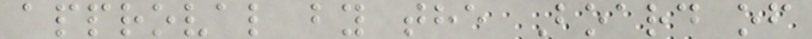approval by the Board of
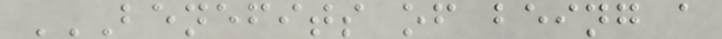BENEFITS OF BEING A
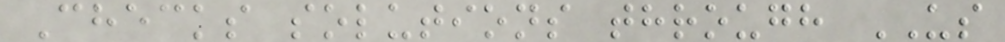Checks solutions through US
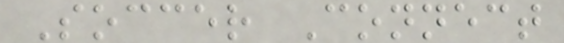Soccer Connect
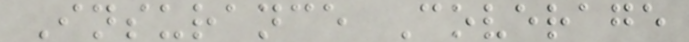Insurance Coverage
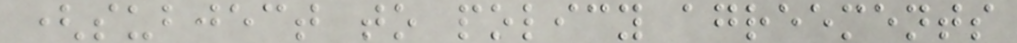(subject to policy agreements
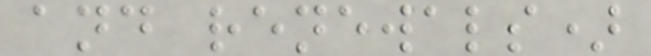and renewals)
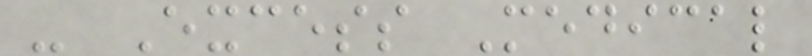- Excess Medical
